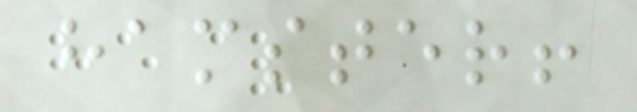hamster!
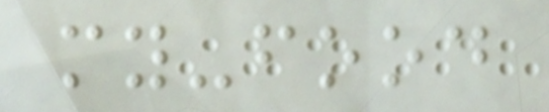my-food
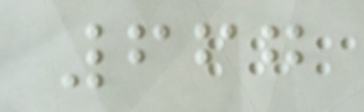667
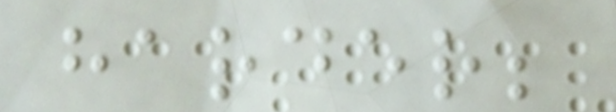harder;
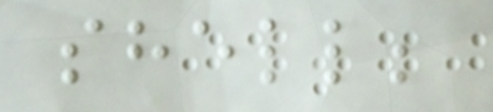shell;
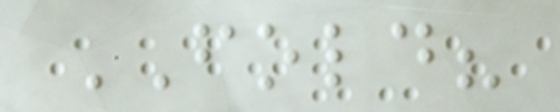FOLD?
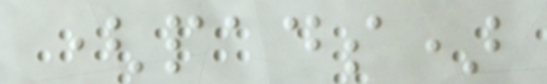(pads)
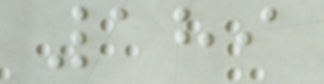189
